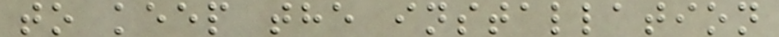to keep the installation
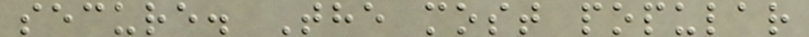secure. The most popular
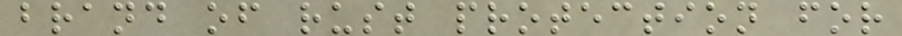brand of rust protection for
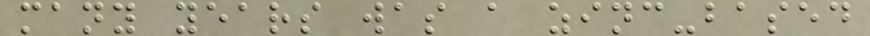many years was a zinc-based
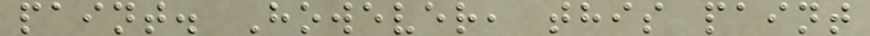paint. However, this paint
